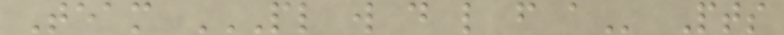Team PL W D L F A Pts
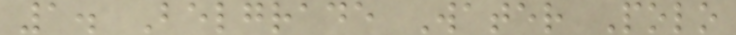1. Belgrade Water Polo
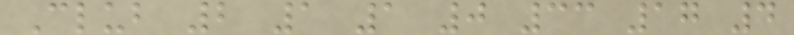Club 2 1 1 0 33 17 4
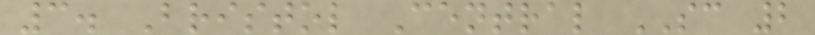3. Bristol Central SC 2
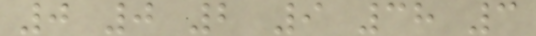0 0 2 9 38 3
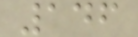146
